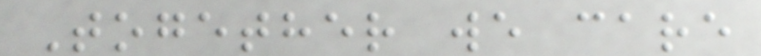Together we care
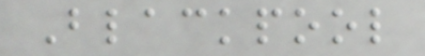Blackpool
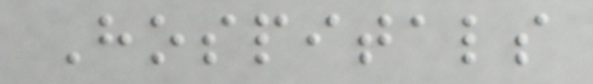Hospitals
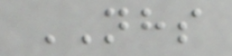NHS
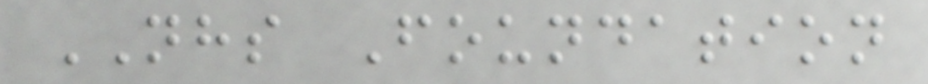NHS Foundation
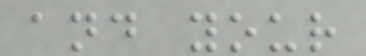and your
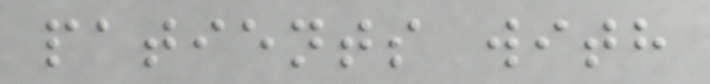patients with
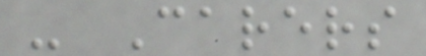- Carers
